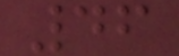46
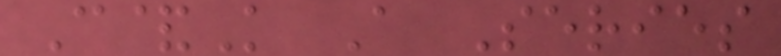C&K A Series
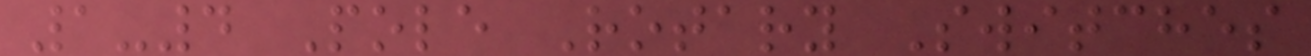1-4 Pole Rotary Switches
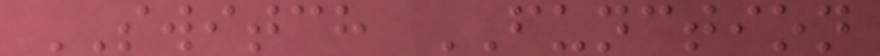SWITCH FUNCTION
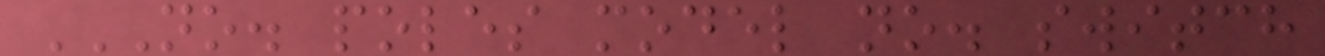NO. POLES MODEL NO. SWITCH
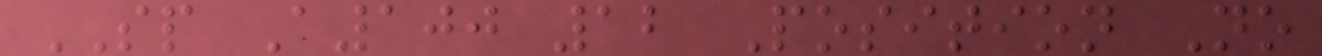SP A100 12 Position No
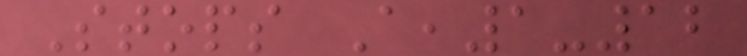Stops A,1-12
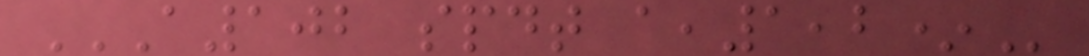A102 SPDT A,1,2*
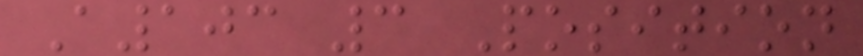A103 3 Position
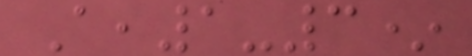A,1-3*
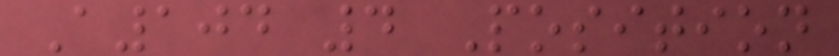A104 4 Position
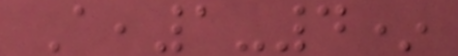A,1-4*
